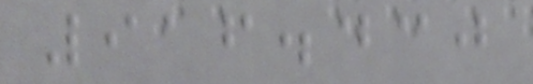916.430
